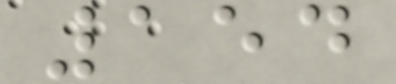154
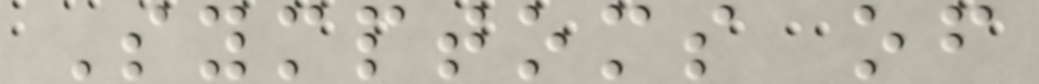Symptoms of
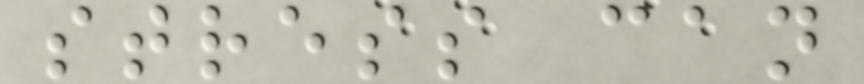stress can
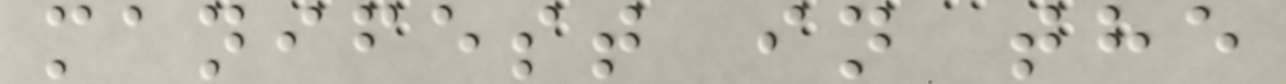manifest in the
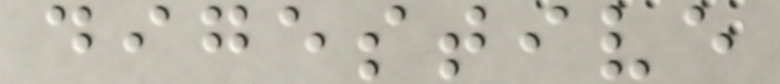digestive
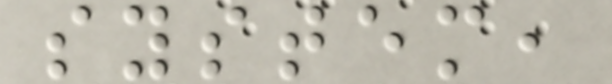system,
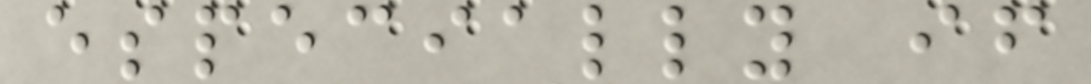especially if
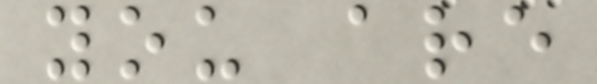you are
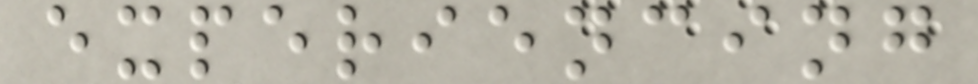experiencing
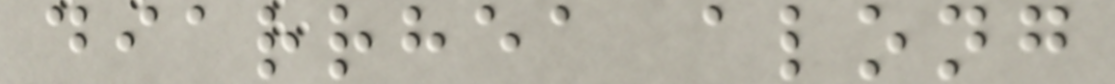diarrhea along
